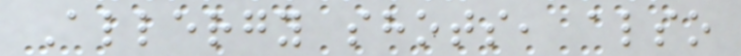Allergy shots, also
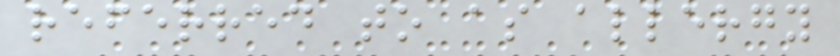referred to as allergy
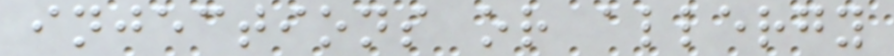injections or allergy
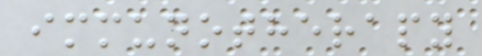immunotherapy
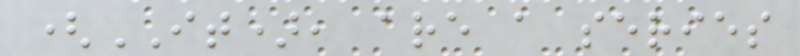(IT), are a series
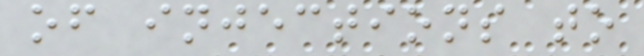of injections to
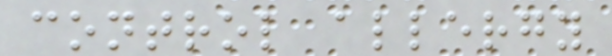control allergy
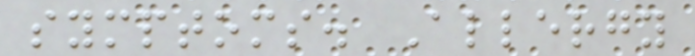symptoms. Allergy
